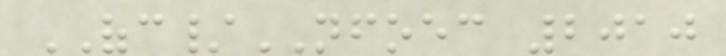OFC/NFOEC 2010
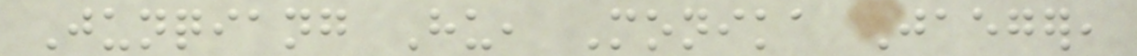Junqiang Hu, Monika Jaeger,
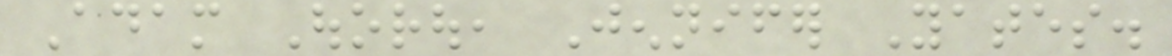Adam Ouorou, Jennifer Yates.
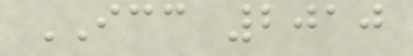ICC 2010
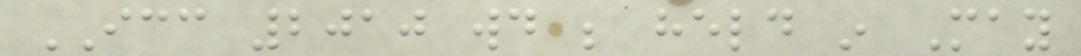ICC 2010 would be held in May
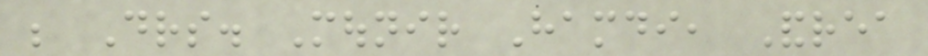be Drs. Mounir Hamdi, Andrea
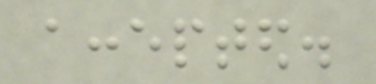accepted.
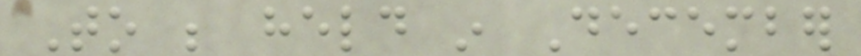To be held in December
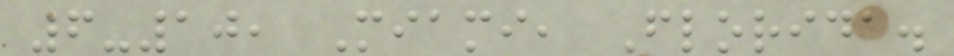6-10, Miami, Florida.
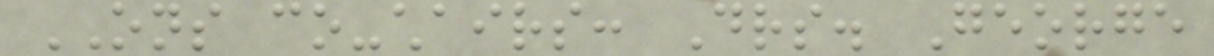ONS co-chairs: Drs. George
